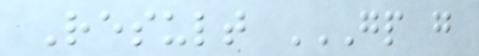Result GP G
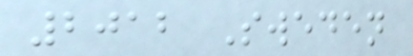2012 Sweden
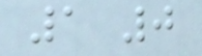1 0
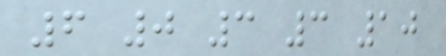6 0 3 3 10
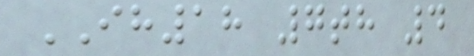IH18 7th 4
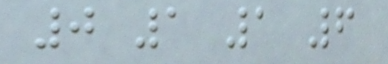0 1 1 6
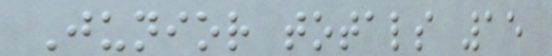Junior totals 15
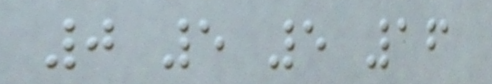0 5 5 16
